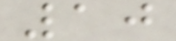10
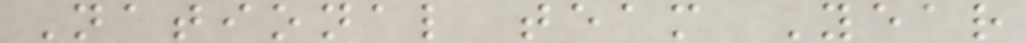National team Year
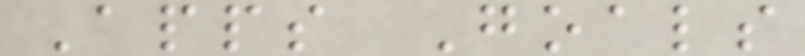Apps Goals
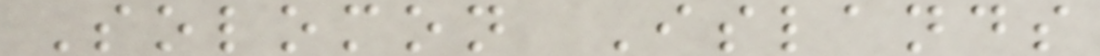Solomon Islands
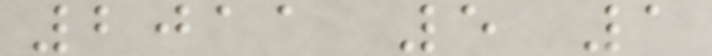2011 5 1
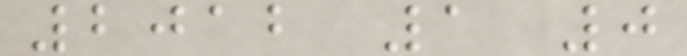2012 1 0
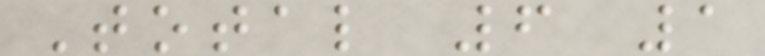Total 6 1
